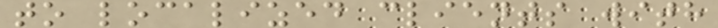to localized clients with
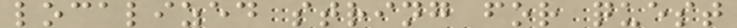localized string for quest
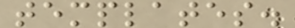templates.
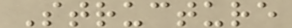Structure
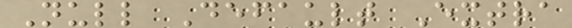Null Default Extra
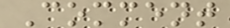Comment
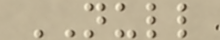NULL
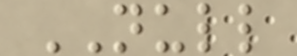NULL
